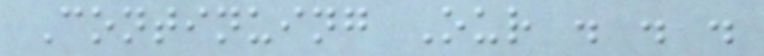Continuing Our . . .
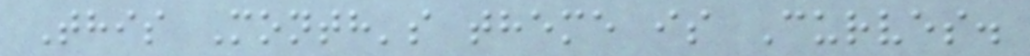This Month's theme is Curves.
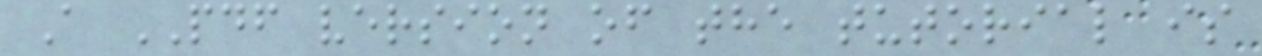A PDF version of the tutorial is
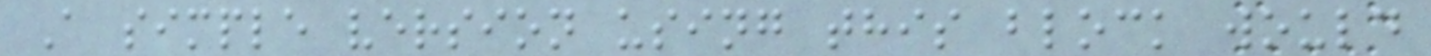A simple version using this block would
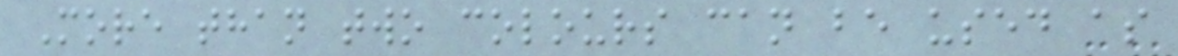More than two colours can be used as
